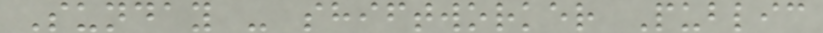Sunday - shiftworker Public
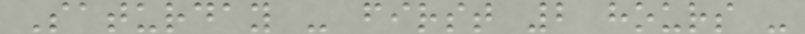Saturday - first 2 hours -
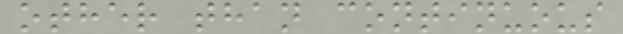other than continuous
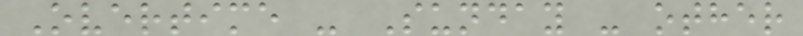Overtime - Sunday - other
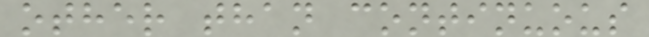other than continuous
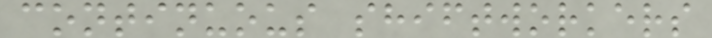continuous shiftworkers
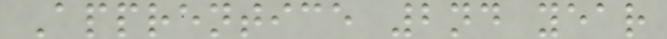Apprentice 2nd year
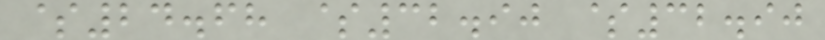$24.68 $32.90 $32.90
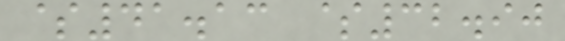$41.13 $32.90
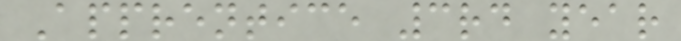Apprentice 3rd year
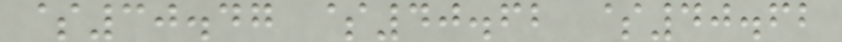$30.47 $40.62 $40.62
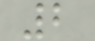2
